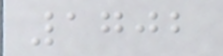1702
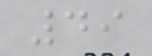49
